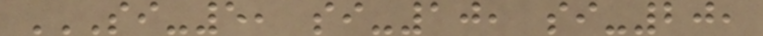SI-5, SI-10, SI-20,
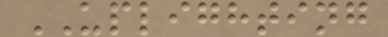UPLIGHTING
